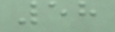58
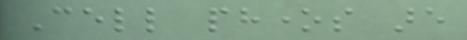Cell phones are
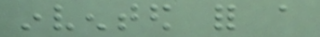invented for a
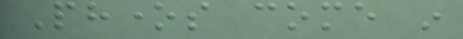Phones come in
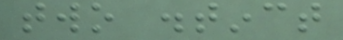two distinct
